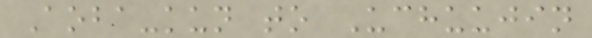Aoba-kun to Uchuujin
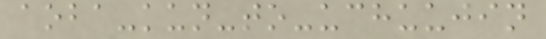aoba-kun-to-uchuujin
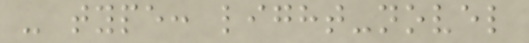- type: light-novel
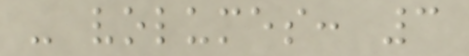- volumes: 3
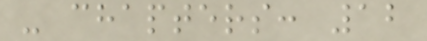- chapters: 12
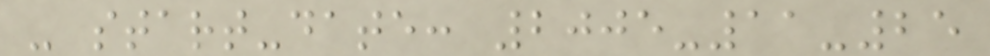- start-date: 2005-11-25
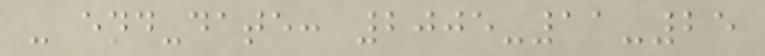- end-date: 2005-11-25
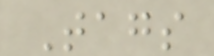Tags
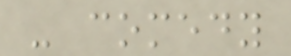- comedy
